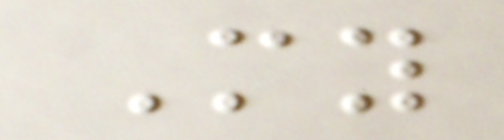My
